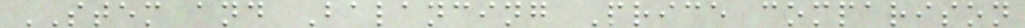STEM and Balancing Price comparison
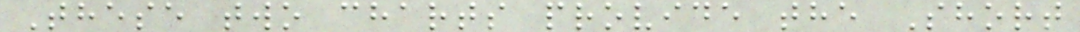These two charts provide the Short
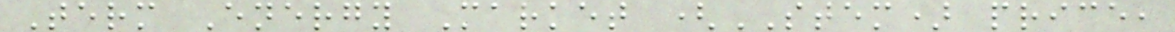Term Energy Market (STEM) price,
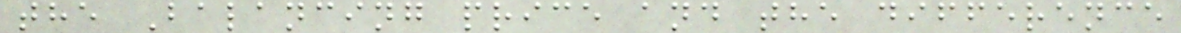the Balancing price and the difference
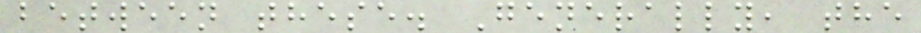between these. Generally, the
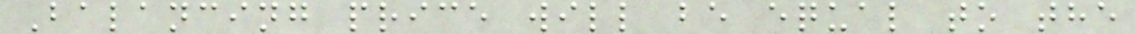Balancing price will be equal to the
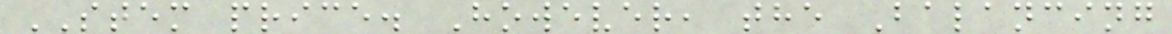STEM price. However, the Balancing
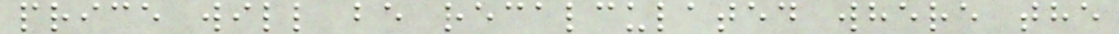price will be recalculated where the
